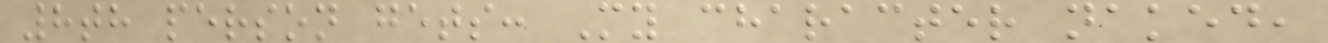8th person gets: My character naked,
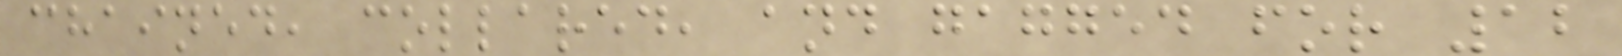chained, collared, and gagged for 12
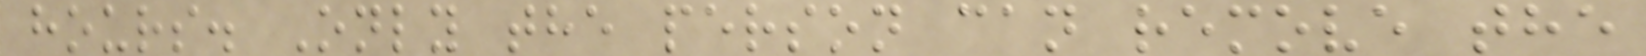hours. Only the person can remove the
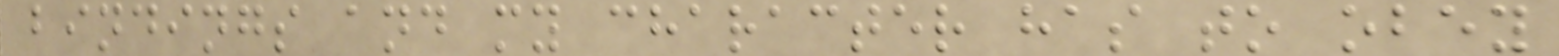bindings and my character has to obey
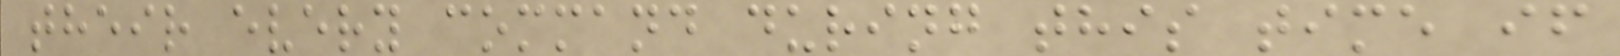their every command during this time if
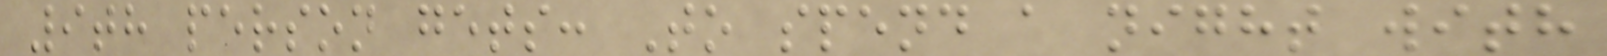9th person gets: To spend a night with
